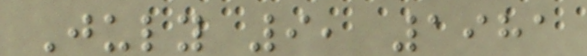July 9, 1981
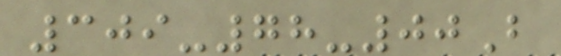309-78-00B
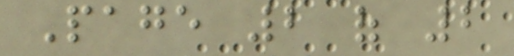Page 2 of 2
